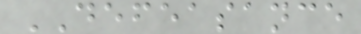DEFEASANCE
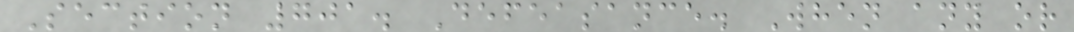Section 701. Defeasance. When any or
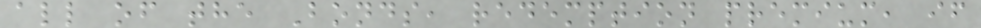all of the Bonds, redemption premium, if
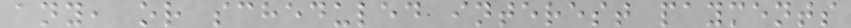any, or scheduled interest payments
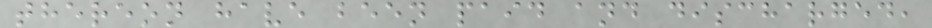thereon have been paid and discharged,
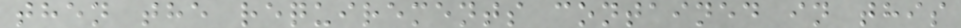then the requirements contained in this
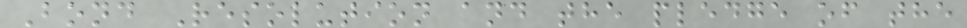Bond Resolution and the pledge of the
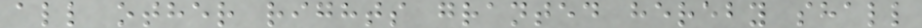all other rights granted hereby shall
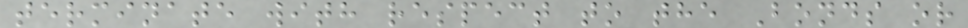terminate with respect to the Bonds or
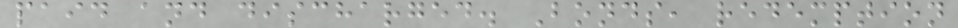paid and discharged. Bonds, redemption
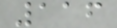116
